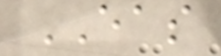EAS
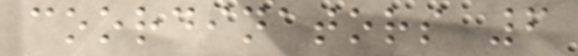coordinators 6
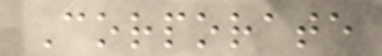Corporate
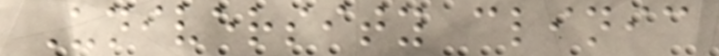University clinic
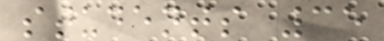students 35
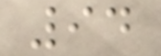94
